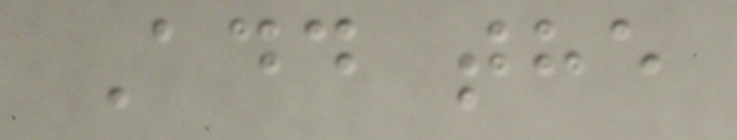Add the
